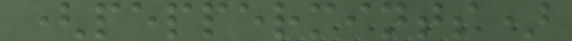(peppermints)
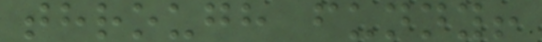through funny!
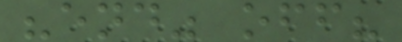"end" off?
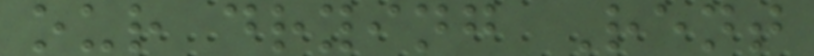our drying Rent
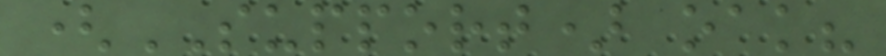(SUPPORT) oak?
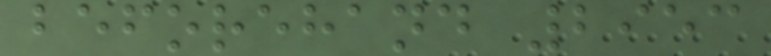beforehand 2953
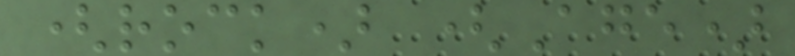(rock) (Age)
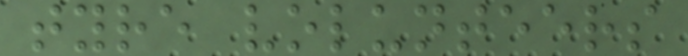tyre volunteers
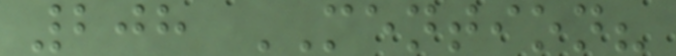208 MENTION?
